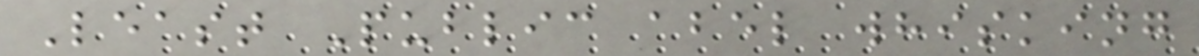Least Public abel whisking
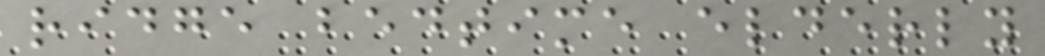ridge bedtime elderly
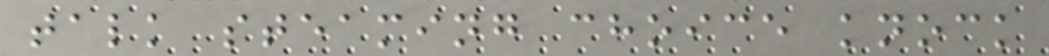talk steaming choice knock
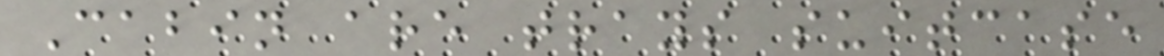Cabin are trays suitcase
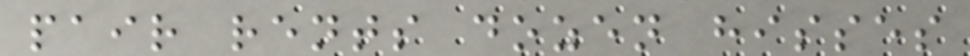pair rents dozen hisses
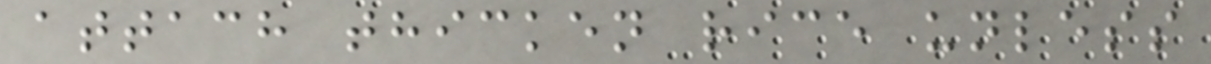attach thicken rice unless
